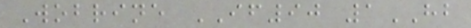Wobrine IF90 1HB
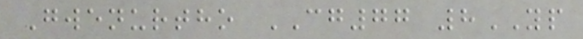Gwenurtho CG77 8YP
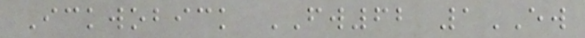Ickwobick FW62 1EW
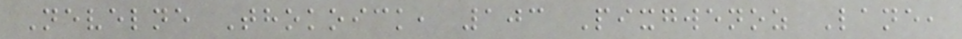Nevelne Thokoick, 103 Pixgwenoz Lane,
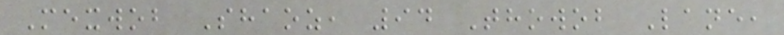Mexwob Shaoz, 94 Thowob Lane,
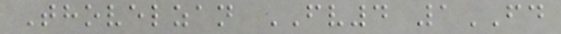Thovelzan FV4 1FD
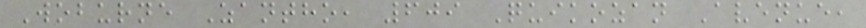Woburne Zantho, 609 Quikozan Avenue,
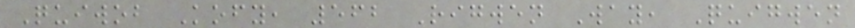Quiwob Kofy, 562 Rigwen Way, Quigwen
